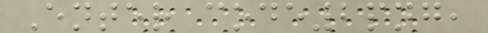Enter code2png,
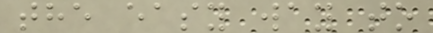the easy way to
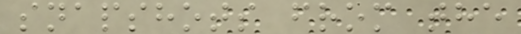snapshots from the
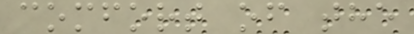comfort of the
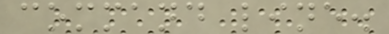command line.
